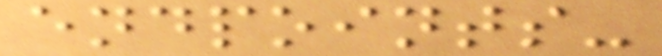endpoints-
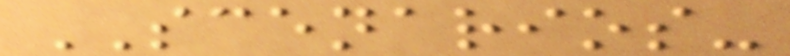SCENARIOS-
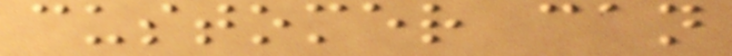customer can
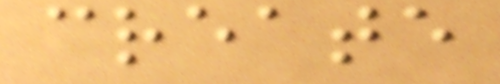create
